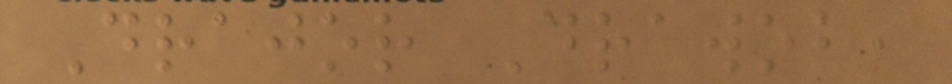Drajor Drawob,
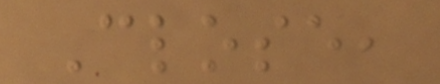Close,
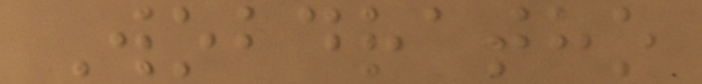Wobdratho
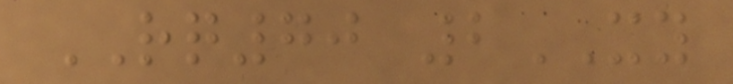RQ70 2XY
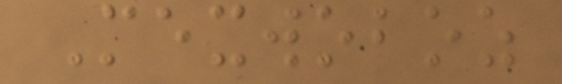Mexwoboz
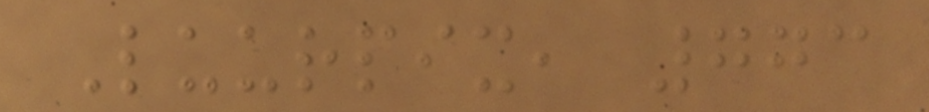Luurpix, 773
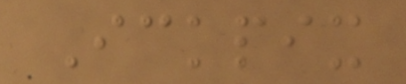Ickpix
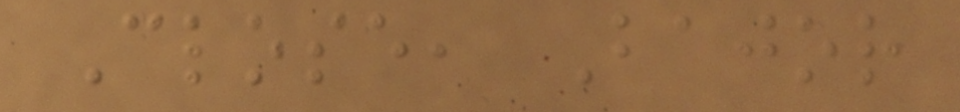Close, Bajor
